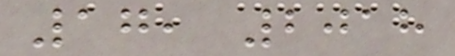17, 2018
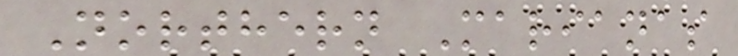Northern Marianas
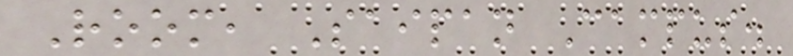Room, Saipan Campus.
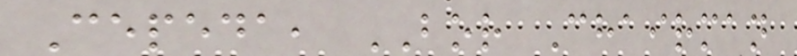Cepeda, BOR Chairman
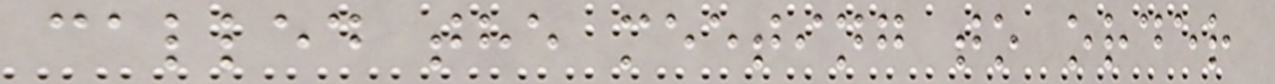called the meeting to order
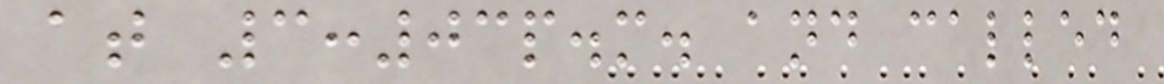at 3:03p.m. and called
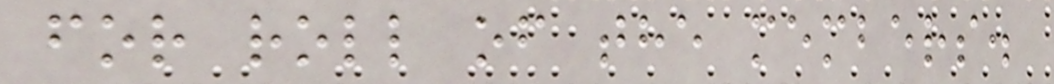for roll of the members.
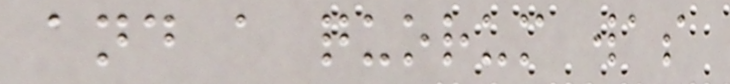and a quorum was
